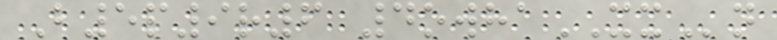B5p9r6 4owhaXXn
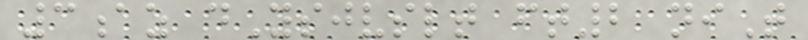3az dYsjvslt ft2 niT
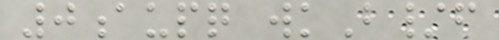0aupq wkB/f
